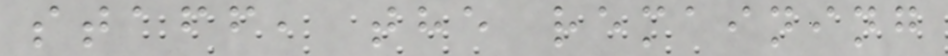staff, the remaining
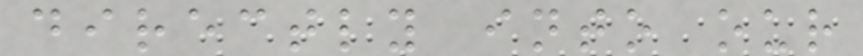directly into our
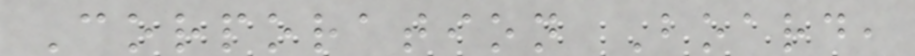Corporation Board,
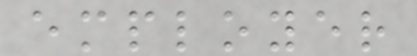employer
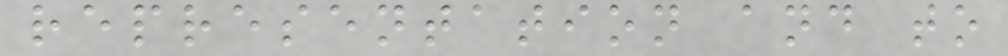representation and to
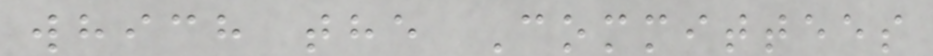which the Committees
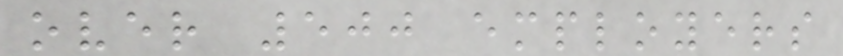over 500 employers
